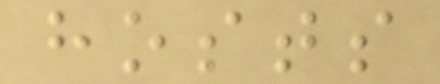hosts
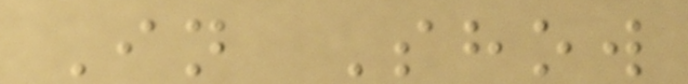In Show
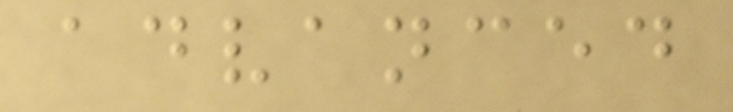advanced
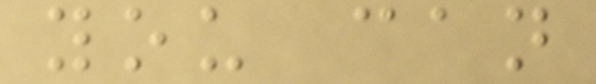you can
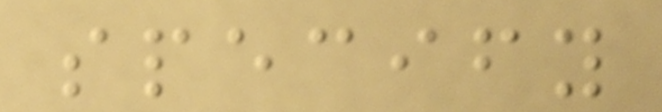specify
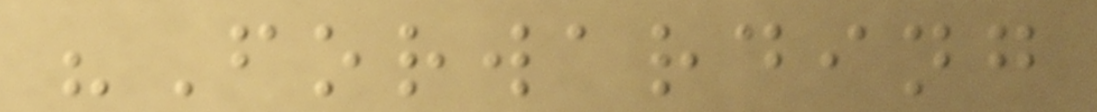"Forwarding
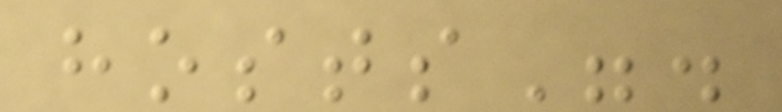hosts".
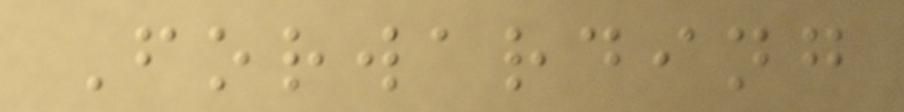Forwarding
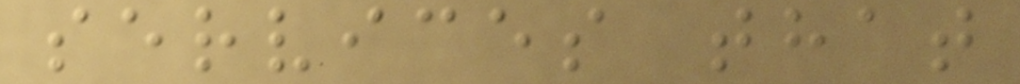services that
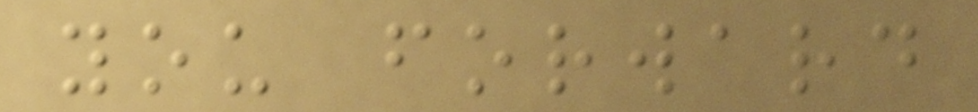you forward
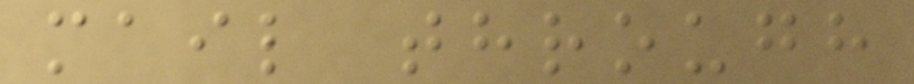mail through
